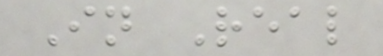In Real
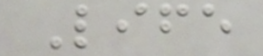Life
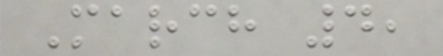March 4,
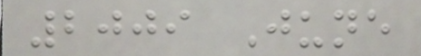2009 June
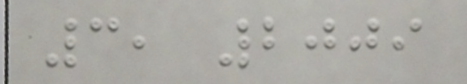3, 2009
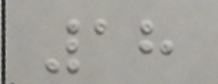18
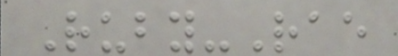Ruby-Rae
